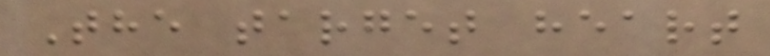The target heart
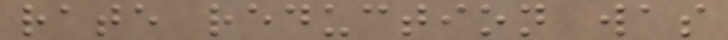rate reduction was
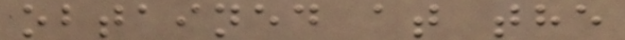obtained at the
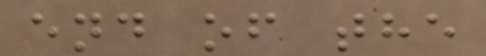end of the
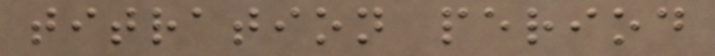titration period
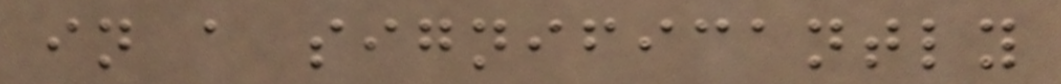in a significantly
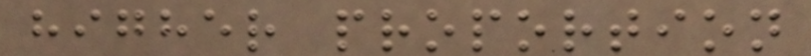higher proportion
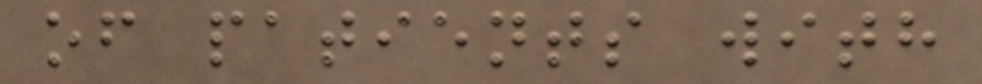of patients with
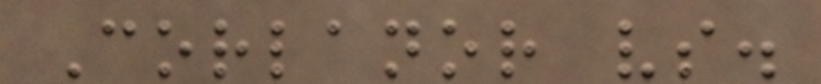Corlanor vs.
